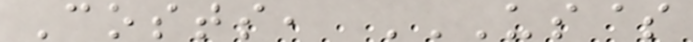Costs, US$
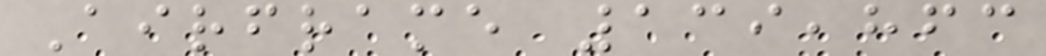Airframe 139,863
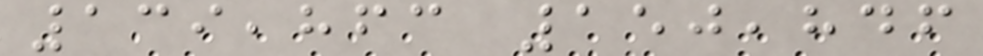139,863 150,846
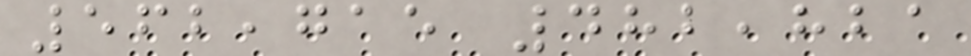562,715 482,821
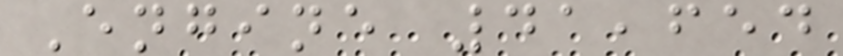Engine 41,654
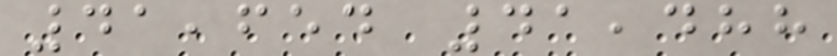41,654 41,488
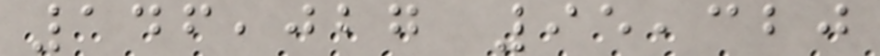146,027 95,320
